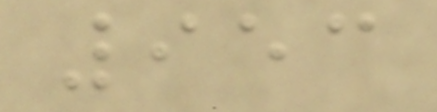953
